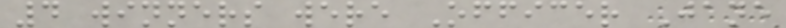4 winners were Officer Jane
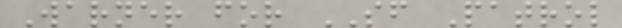Warner for SF Patrol
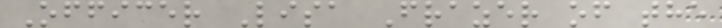Officer Lisa Frazer of the
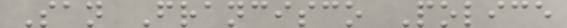San Francisco Police
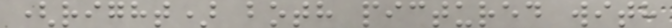(right) both pictured with
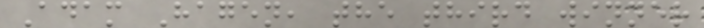Adam Hagen, the third winner
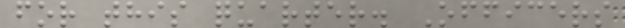for this quarter. Officers
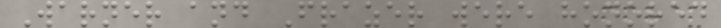Warner and Frazer were honored
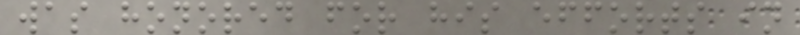was honored for his efforts in
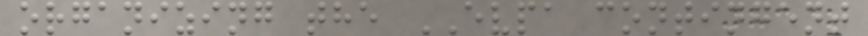organizing the EVPA contingent
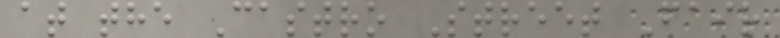at the Castro Street Fair
